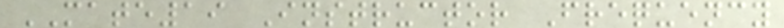MATE19 Instructor Frequency
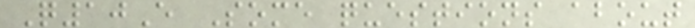Q10E Some questions about
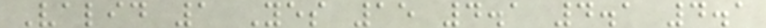Valid 1 Yes 15 4.1 4.1 4.1
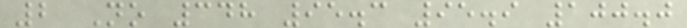2 No 348 95.3 95.9 100.0
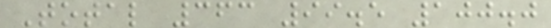Total 363 99.5 100.0
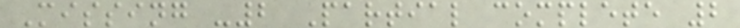Missing -2 Partial complete 2
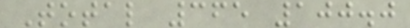Total 365 100.0
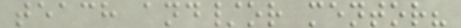teach and/or mentor?
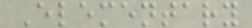Elementary
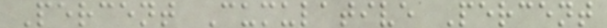Percent Cumulative Percent
